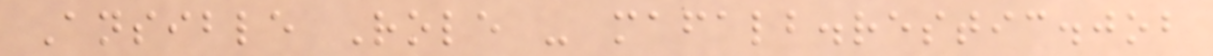Ansible Role - mafalb.restic.job
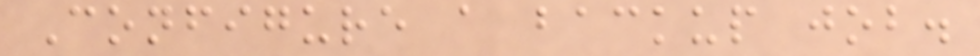Configure a backup job.
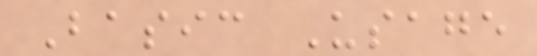Basic Usage
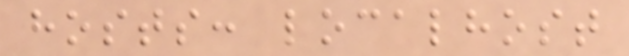hosts: localhost
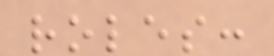roles:
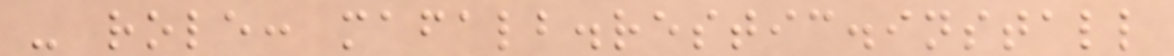- role: mafalb.restic.install
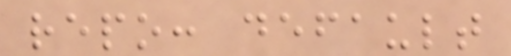repo: default
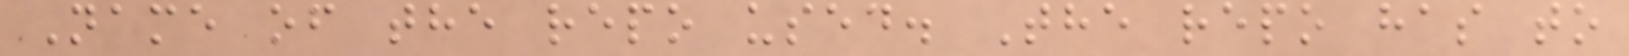Name of the repo used. The repo has to
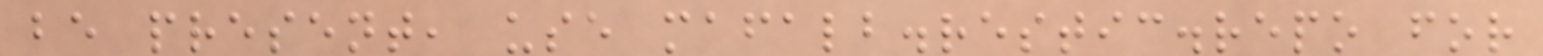be present, use mafalb.restic.repo for
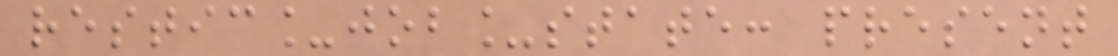restic_job_state: present
